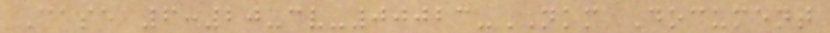Case 6:20-cv-00023-NKM Document
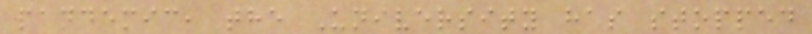pandemic, the University has stopped
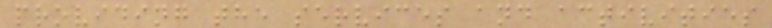providing the services and activities
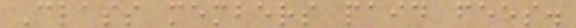Class members paid fees.
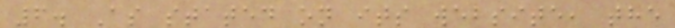6. As stated on its website, the
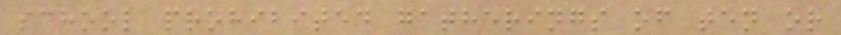school prohibited gatherings of ten or
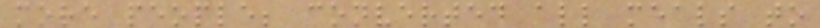more people; converted all meals to
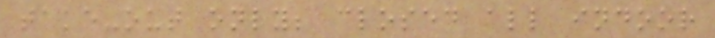take-out only; closed all indoor
